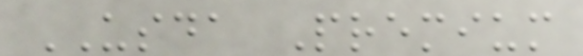USDA Premium
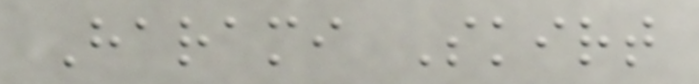Harami Skirt
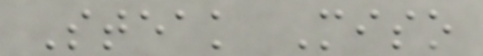Steak Miso
